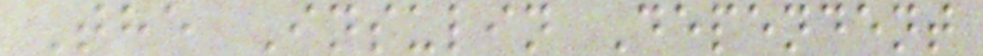The Insulin Dependent
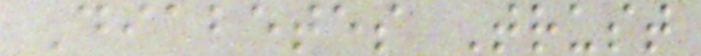Diabetes Trust
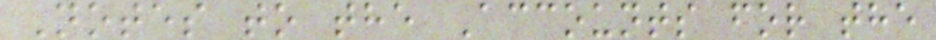Notes to the Accounts for the
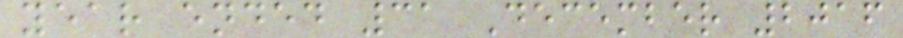year ended 31 December 2016
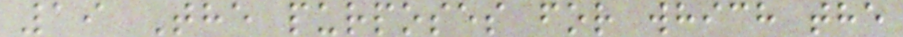19 The purposes for which the
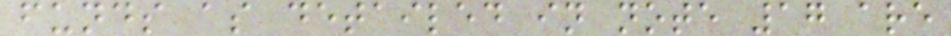funds as detailed in note 17 are
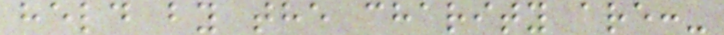held by the charity are:-
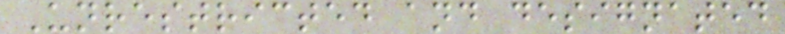Unrestricted and designated
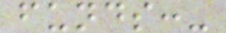funds:-
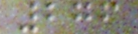276
